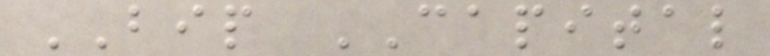BIP CAPITAL
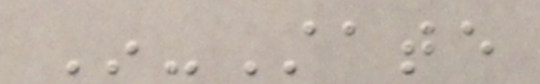In-State
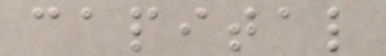capital
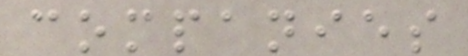companies
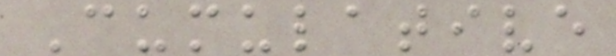Cumulative
